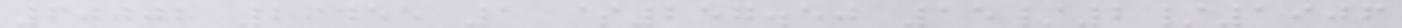60008 29455 1 $257.50 15/2/1906
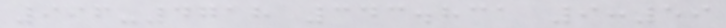996-4718 343.831 9:59
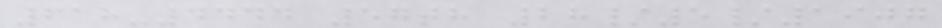618-4444 57th 28/5/1907
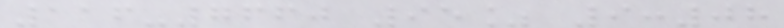116-7660 95% 9:08
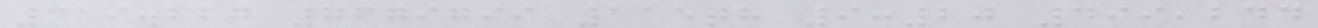319.227 7679799 115th 9:20 499,244
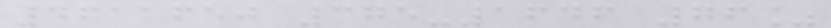4611650 375-1646 76%
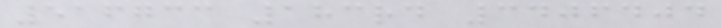516733 183rd 3406404
